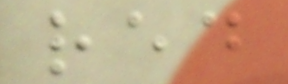red
